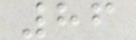86
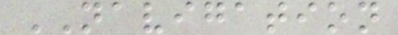NAVIGATION
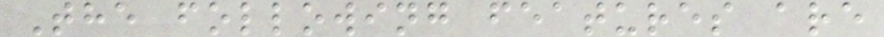The following features are
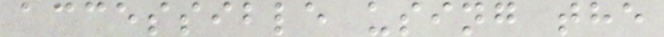accessible using the
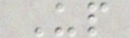Up
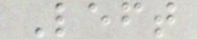Left
